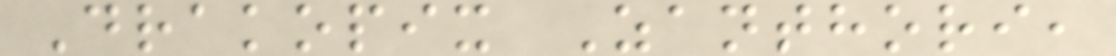Drakopix Zanthori,
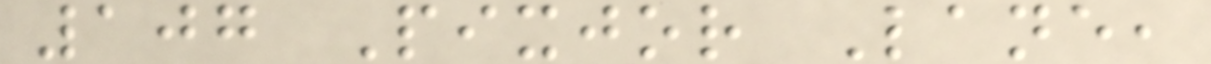107 Pixjor Lane,
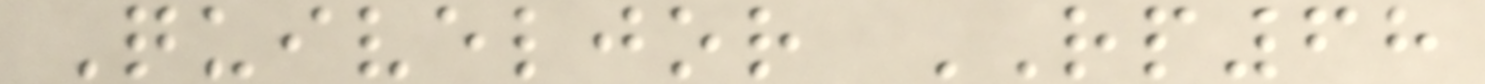Quiveljor RP68
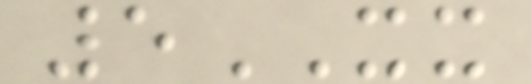5XX
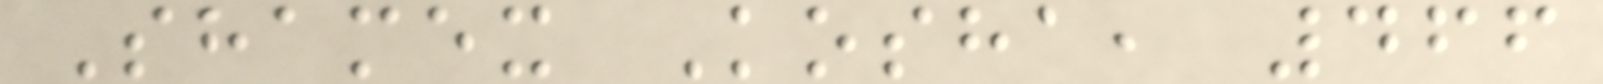Shamex Kosha, 466
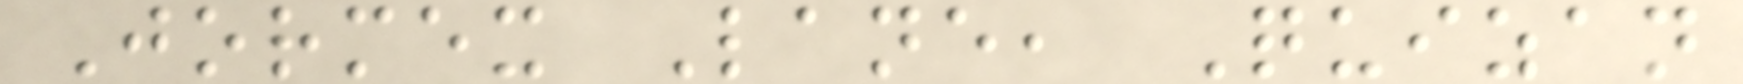Jormex Lane, Quizan
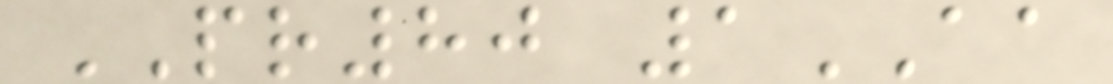PR80 1AA
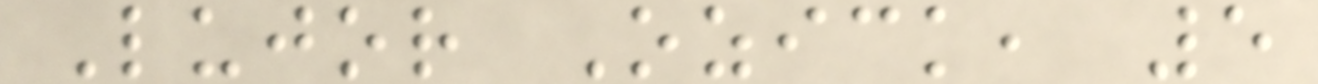Lujor Ozick, 5
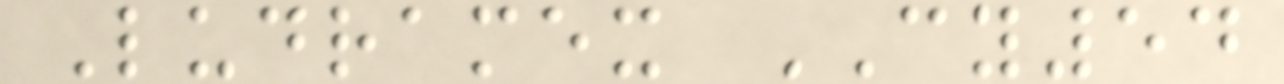Ludramex CY54
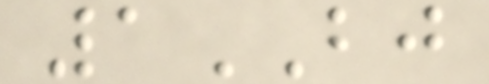1BJ
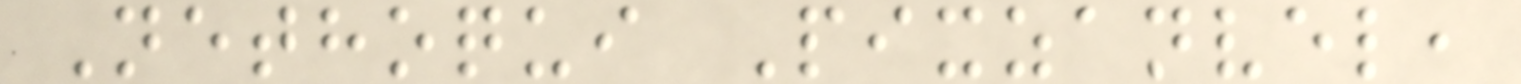Nethoqui Pixzanvel,
